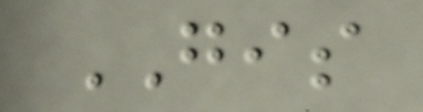GIS
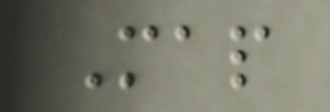Map
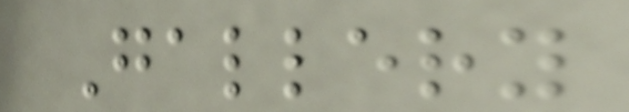Gallery
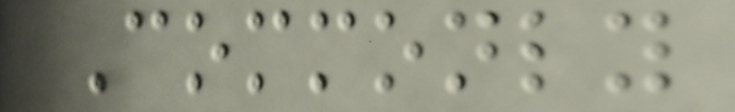Commonly
